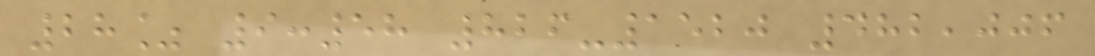28% 9:58 826-1520 482,006
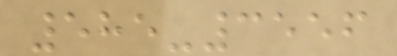585-3556
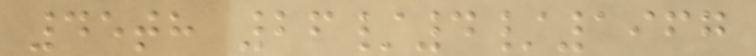45th 26/4/1967
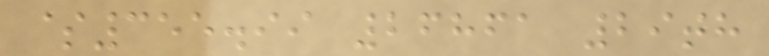$355.99 26861 29th
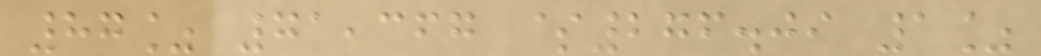87% 71,367 $276.09 1%
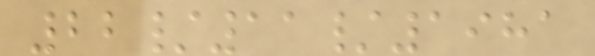22/11/1981
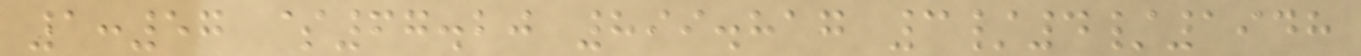1:57 $67.20 899.817 3/4/1948
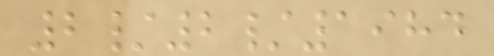2/2/1984
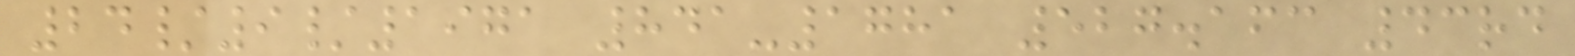24/9/1971 841-1781 527.163 43rd
